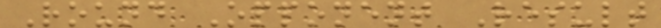Round Opponent Result
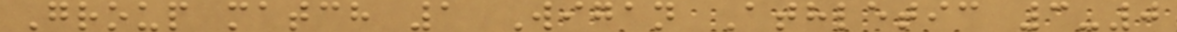Group match 1 Wigan Athletic 3-0
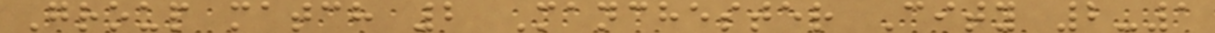Group match 2 Manchester City 2-1
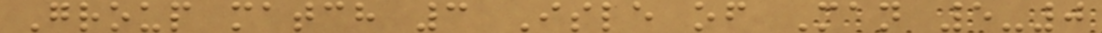Group match 3 Isle of Man 5-0
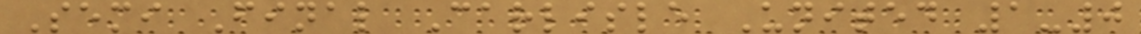Semi Final Carlisle United 1-0
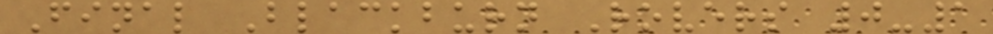Final Blackburn Rovers 0-1
